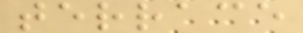terrace
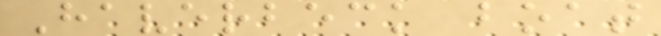Haverbeck boat
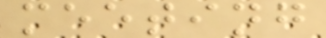meeting
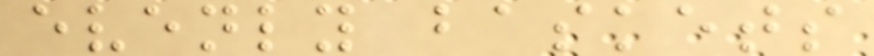evenly baskets
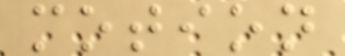motion
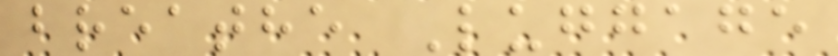breathe Luggage
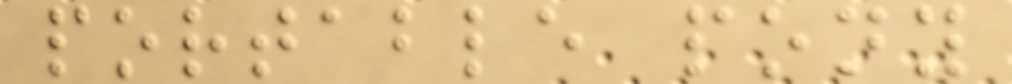portable pony
